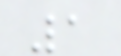1
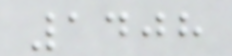1408
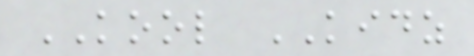KOOL KIDZ
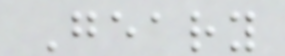Geary
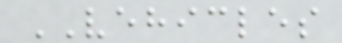VEHICLES
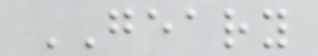GEARY
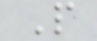P
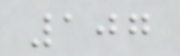107
